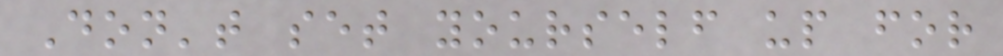Don't set yourself up for
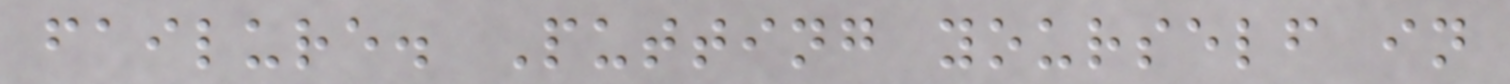failure. Putting yourself in
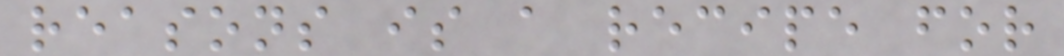reasons is a recipe for
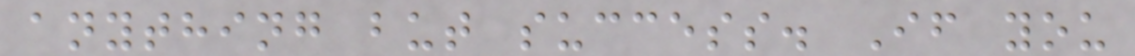anything but success. If you
